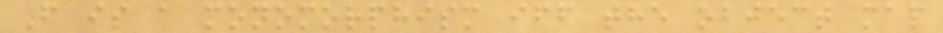F is a monomorphism iff the object map
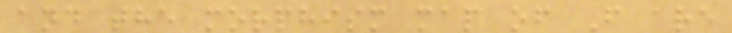and the morphism map of F are
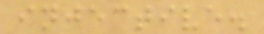injective.
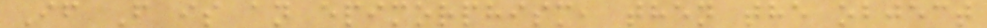If F is an epimorphism, then the object
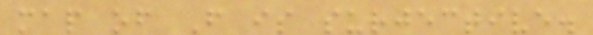map of F is surjective.
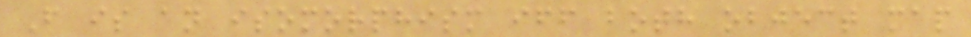F is an isomorphism iff both object map
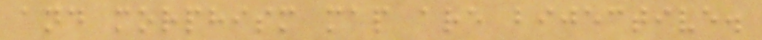and morphism map are bijective.
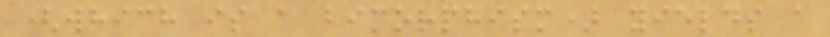(which is a bimorphism) yields a
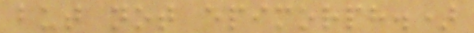but not epimorph.)
